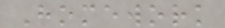Homework
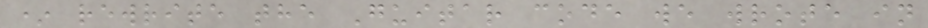* rewrite the Guitar code we wrote in
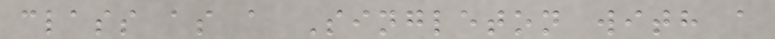class as a Singleton with a
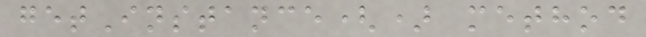getInstance() method
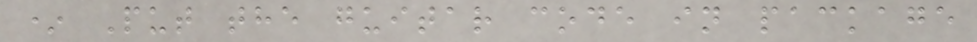* Put the guitar code in package
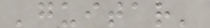'guitar'
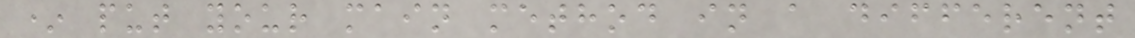* put your main method in a different
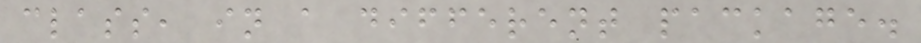class, in a different package.
